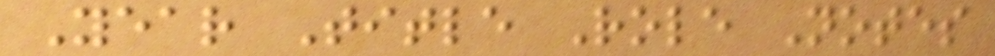Year Title Role Notes
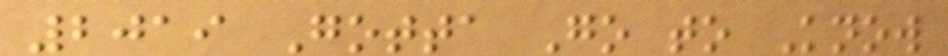2019 Gotta Go to Know
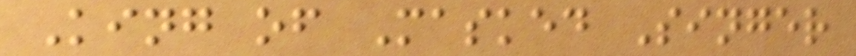King of Masked Singer
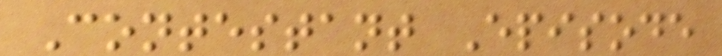Contestant Episode
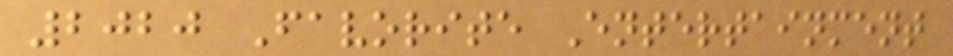2020 Favorite Entertainment
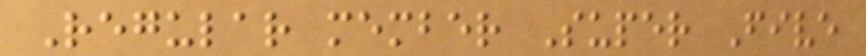Regular member Super Five
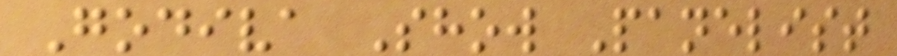Godiva Show Panelist
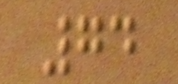74
